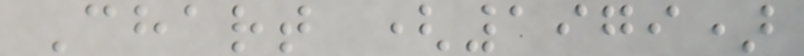Chart (1979)
